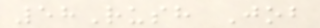58Rush Job
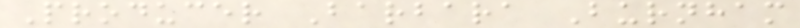Producer Barbara Burnham
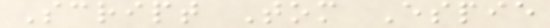Script Tom Espie
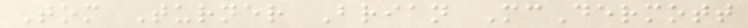Tom Turner Brian McDermott
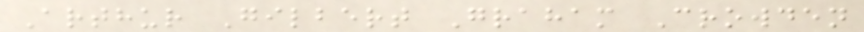Arthur Gilbert Graham Crowden
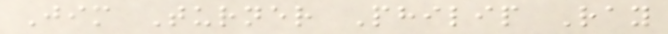Jim Turner Philip Ray
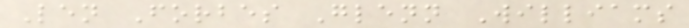Len Forbes Glenn Williams
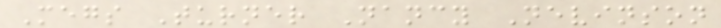Megs Turner Nancy Nevinson
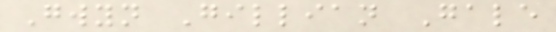Gwyn Gillian Gale
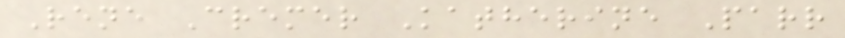Rene Cremer Katherine Parr
